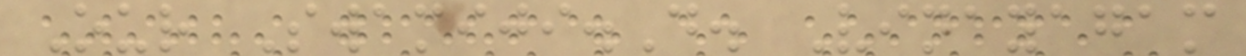Our Swamiji.D. Vinayagam
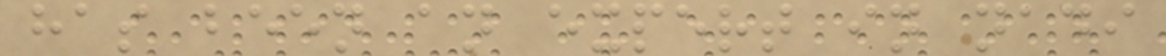has been an expert in nadi
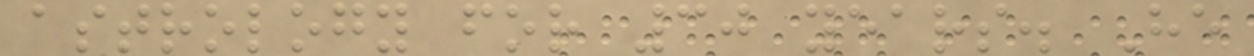astrology for 30 years. He
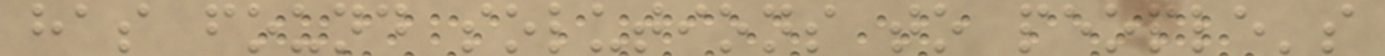has found solutions to people's
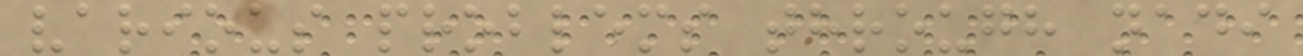various problems through nadi
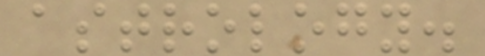astrology.
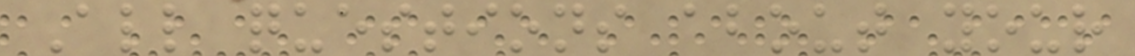All questions about your
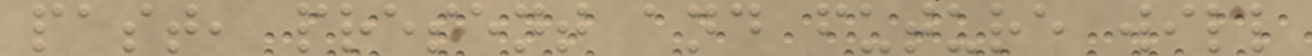past, present and future will
